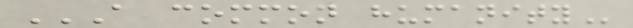A COMMON HUMANITY
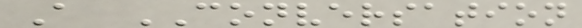A CONVERSATION
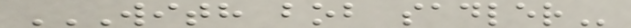WITH BOB SADLER
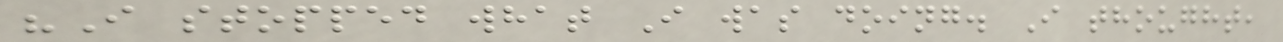"I stopped what I was doing. I thought,
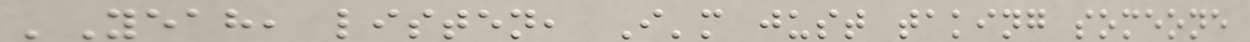'Yeah, listen, I'm just taking someone
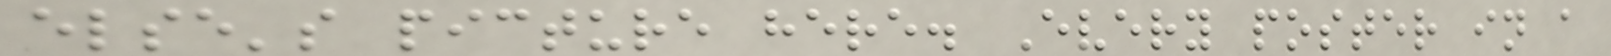else's picture here. Every poster in a
